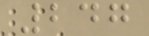247
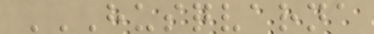HUSQVARNA
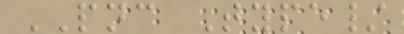PNC Type/
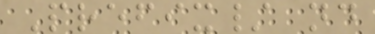Prefix/ nd
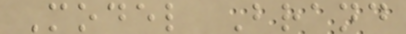Model Brand
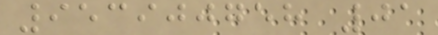953900758 01
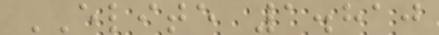ELITE 1.810
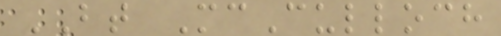BT McCulloch
